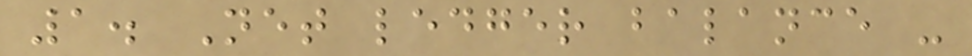1. Net ledger balance -
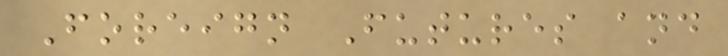Foreign Futures and
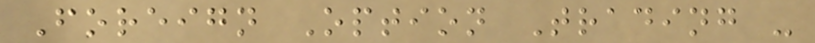Foreign Option Trading -
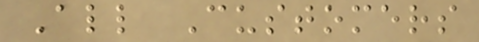All Customers
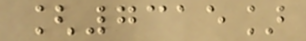[7315]
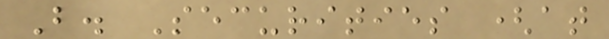B. Securities (at
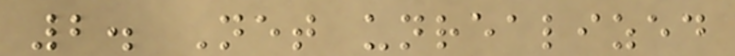2. Net unrealized
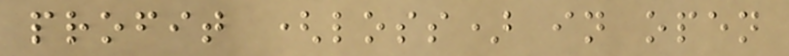profit (loss) in open
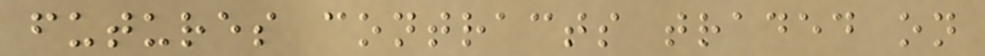futures contracts traded on
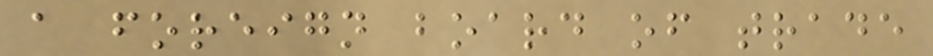a foreign board of trade
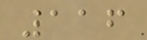116
